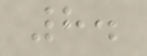8.
